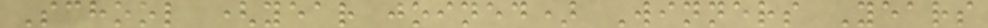School (year joined) Winners Years
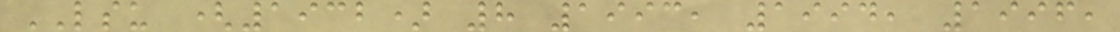LSU (1932) 8 1993, 1994, 1996,
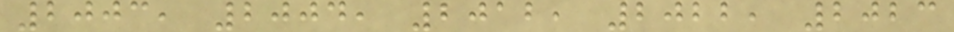2003, 2004, 2012, 2022, 2023
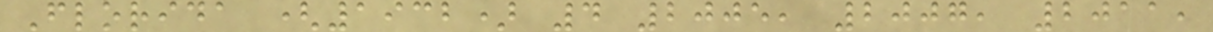Florida (1932) 4 2005, 2007, 2011,
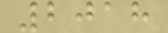2018
